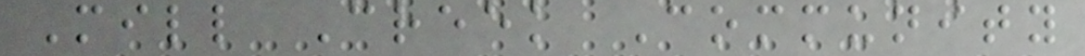Mill Creek Community
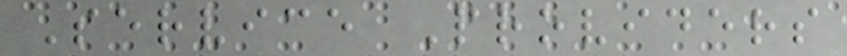Service Providers
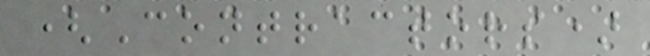(Contractors)
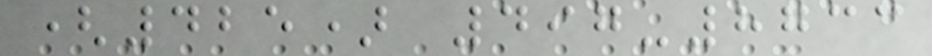(425) 497-8733
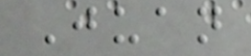Juan
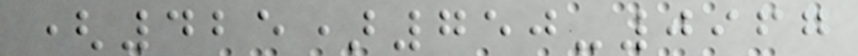(425)750-0967
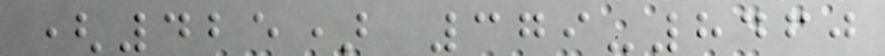(425) 379-8460
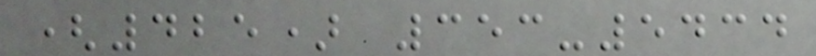(425) 353-5434
